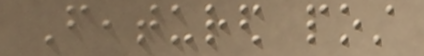Featured post
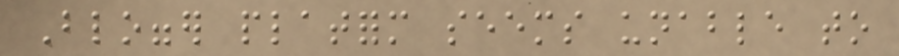Blogger platform seems unable to
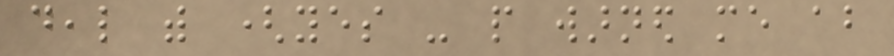deal with (yes - people warned me about
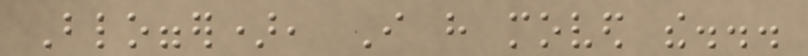Blogger), I have moved the...
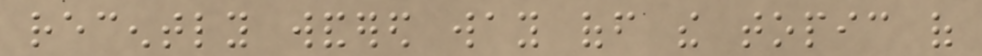recently wandered way off the topic of
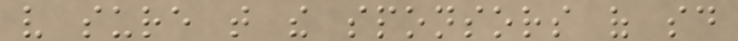very sure that the sponsors of said
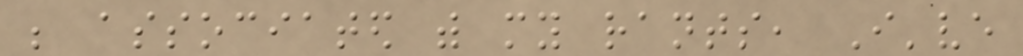be associated with my rants, I've
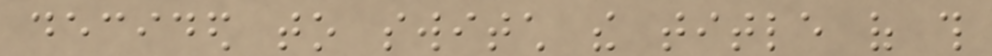decided to switch the title of this
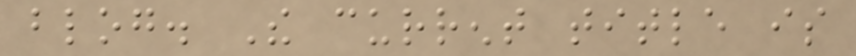blog. The current title is
